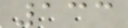133
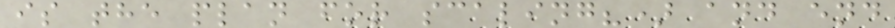is the plan for scaling?) and end
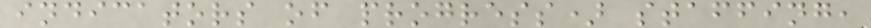indicators of progress) staffing,
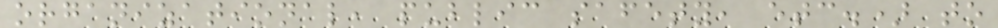organizational, public safety, etc.) to
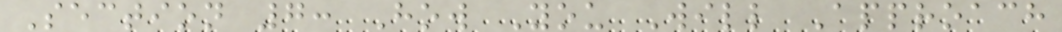Section 7: How You Will Approach
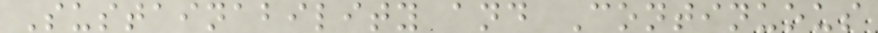Sustainability and Continuous
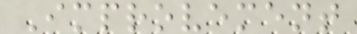Improvement
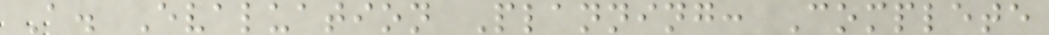A. Evaluation Planning: Complete
